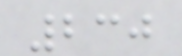230
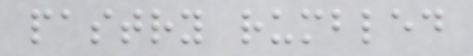pastry rumbled
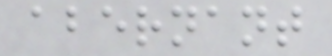abernant
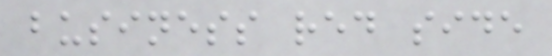business red side
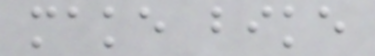make bike
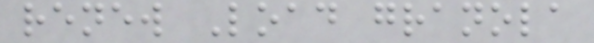renew Load granola
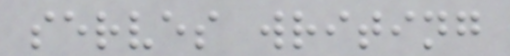serves writing
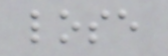lose
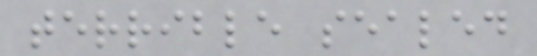terrible sealed
